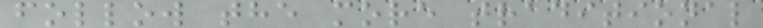follow the more traditional
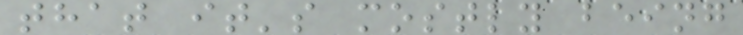that it's mostly being
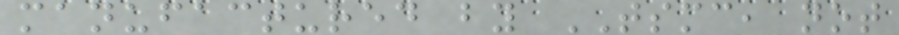manufactured by TSMC, not
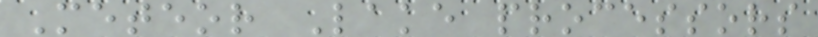Meteor Lake processors
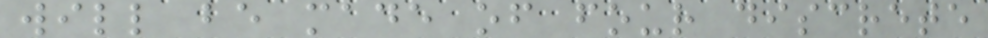will be made of four discrete
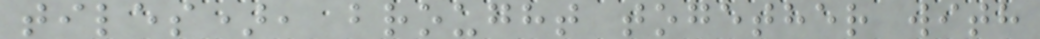tiles), brought together with
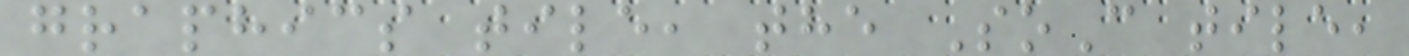graphics tile, the SoC tile,
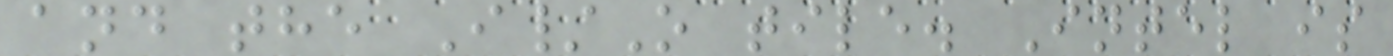and the I/O tile. Intel is
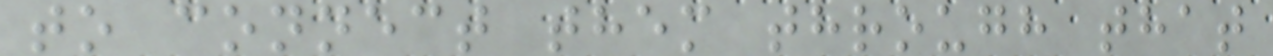to connect them through that
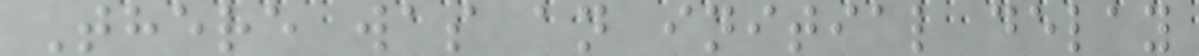There was an initial delay
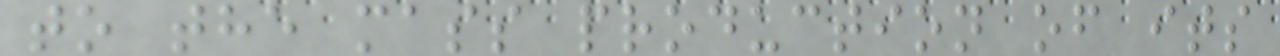to the mass production of its
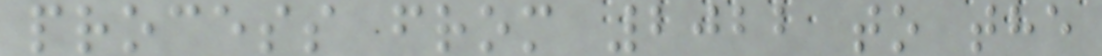process from 2022 to the
